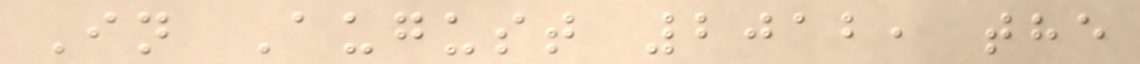In August 2012, the
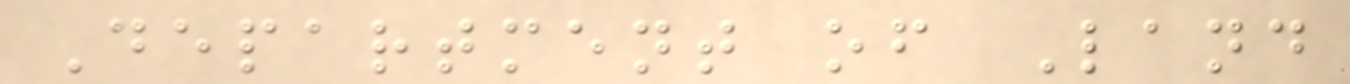Department of Land
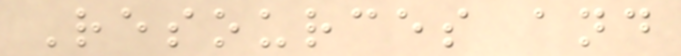Resources and
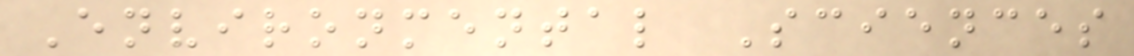Environmental Sciences
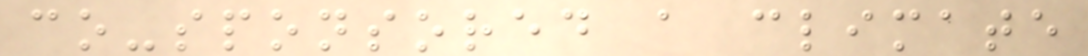co-sponsored a climate
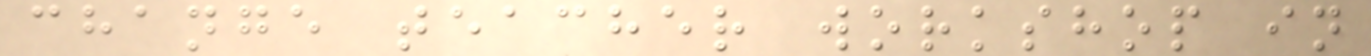change teacher workshop in
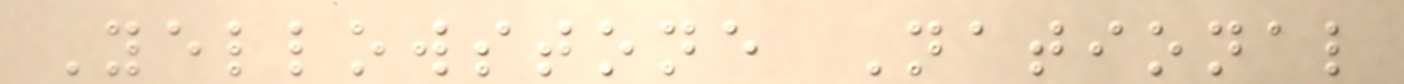Yellowstone National
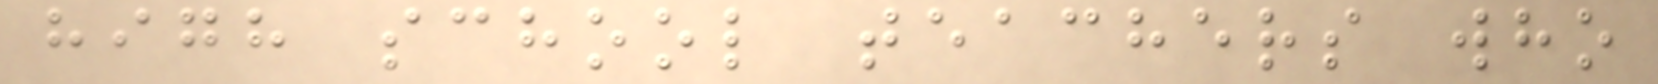high school teachers who
